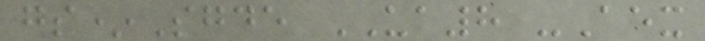gs*Sgde UA8 -Aex
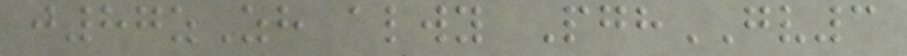j87zZh alwy PghGV3
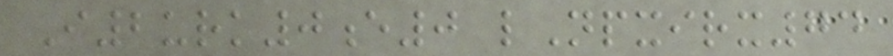I2urk0e0 lNpxirx74
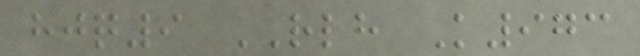hjq9 RLH K973
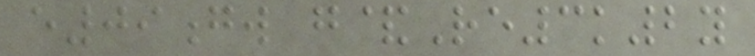e09gw g&Re3k2y
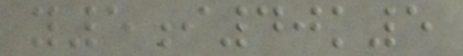y5i40k5
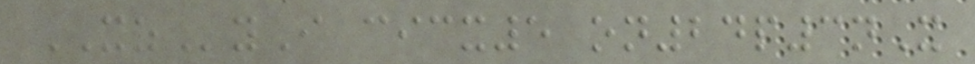XZyI cicx5 on24p3nX
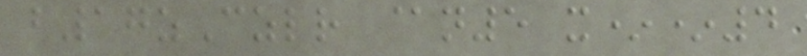b17zCzlr @n5 x**4
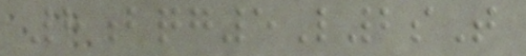8bqg5L2sT
